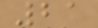21
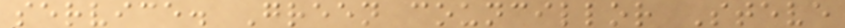service. Green councillor Steve
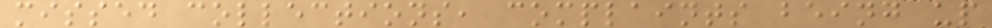missed collections, complaints being up
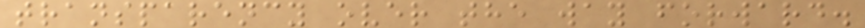transparency over the way forward.
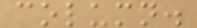column.
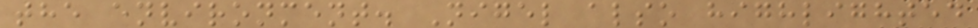the environment. Nigel also highlighted
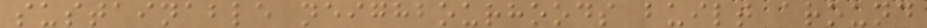sustainable neighbourhoods built around
